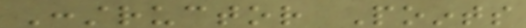Constructor Points
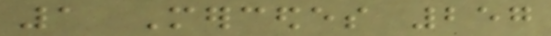1 Mercedes 257
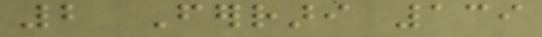2 Ferrari 139
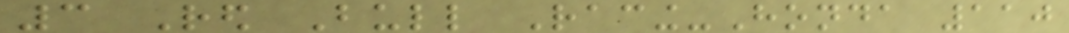3 Red Bull Racing-Honda 110
